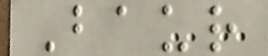Baur
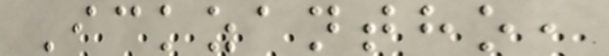Ickzantho,
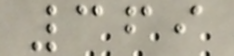369
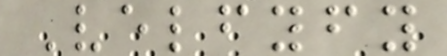Velfyfy
